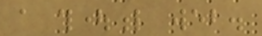a thoughtful web.
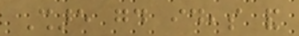Share good ideas and
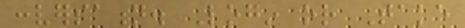conversation. Login or Take
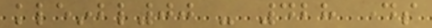kleinbl00 - 428 days
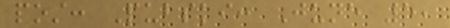post: Pubski: June 5,
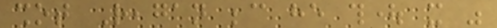shot Reagan because he thought it was
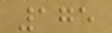175
